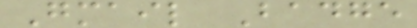Gmail Badge
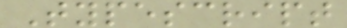Typescript
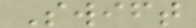Swift
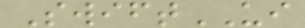SwiftUI
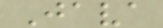Java
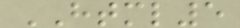HTML5
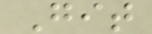Git
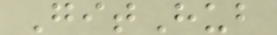GitHub
